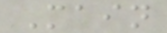Main
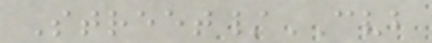Street/CVB
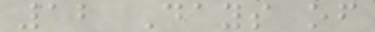12 Days of
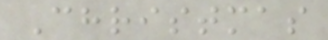Christmas
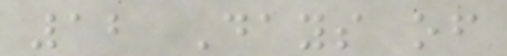12 Days of
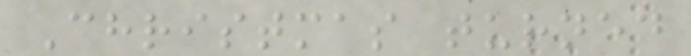Christmas turned
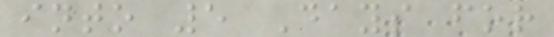into 5 Days for
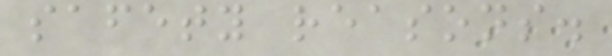safety reasons.
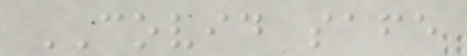COVID safe
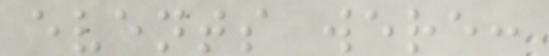events were:
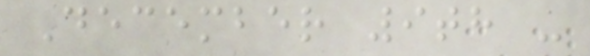December 9th -
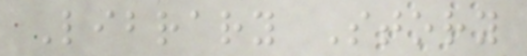Library Story
